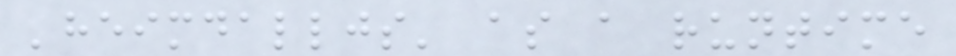'heimdalljs' as a runtime
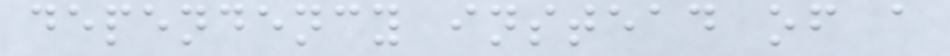dependency instead of a
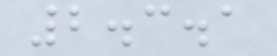2.3.1
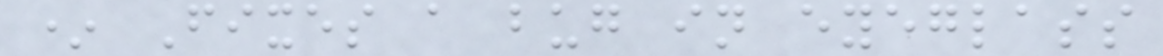* Fixes a bug in eyeglass
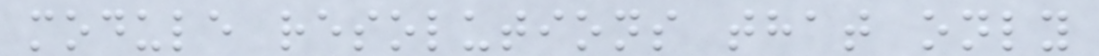module resolutions that only
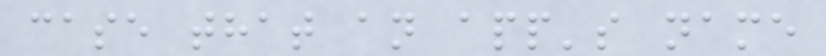case that an app's name
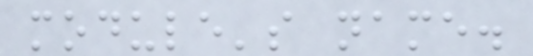module's name.
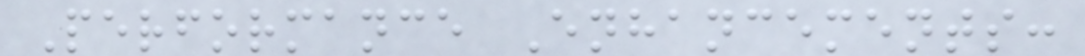Performance Enhancements:
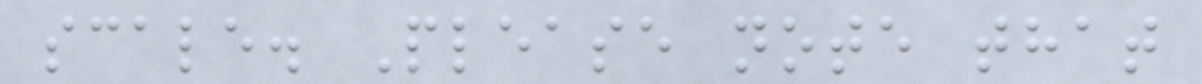scale. Please note that
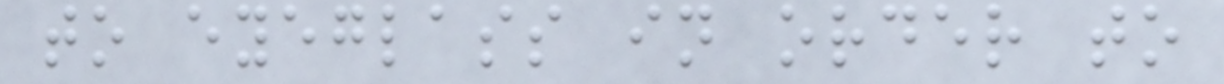to eyeglass in order to
